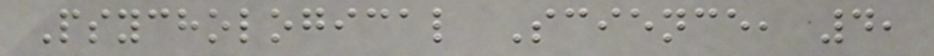Psychological Science, 4,
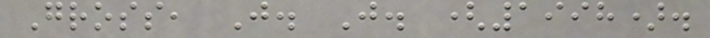Gross, J. J. (1998).
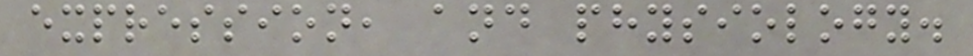expression, and physiology.
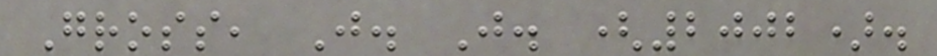Gross, J. J. (2002).
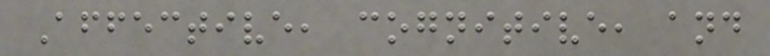Affective, cognitive, and
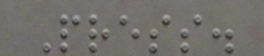Press.
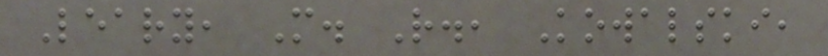Leary, M. R., Kowalski,
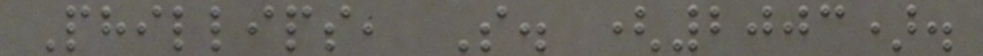Phillips, S. (2003).
